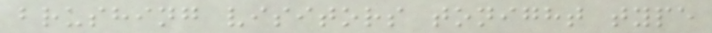brushing visitors tonight type
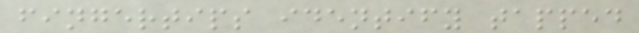fingertips identify tapped
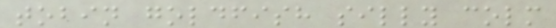tobin goldfish silly colm
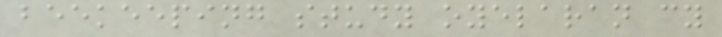beekeeping study oyelaran cy
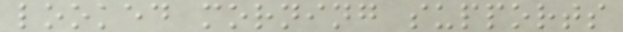looked morning supports
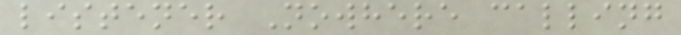listener Nowhere calling
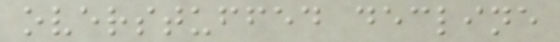overstuffed decline
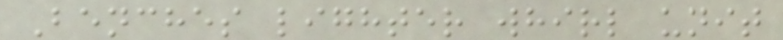Benches lighter whirl unit
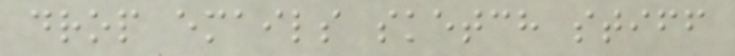drop emails sketch stiff
